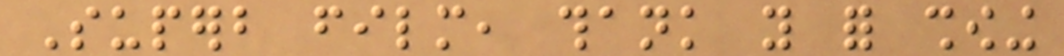Superb film, thank you for showing
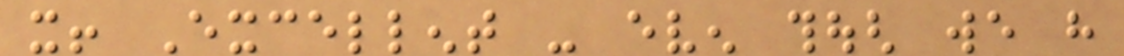it! Excellent - even though we have
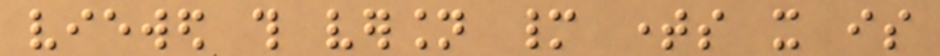viewed this version many times it is
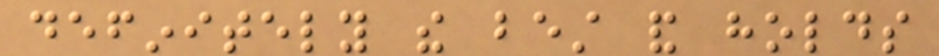definitely the best and holds
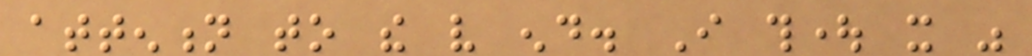attention to the very end. I thought it was
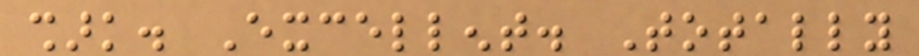shark. Excellent. Totally
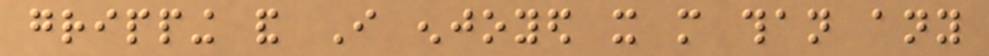gripping and I enjoyed it more than any
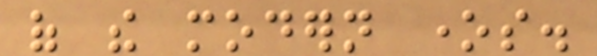of the modern ones.
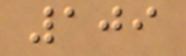109
